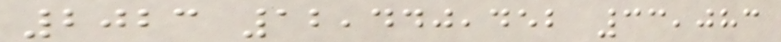2023 12,440,452 33,083
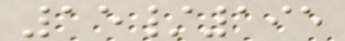15/195
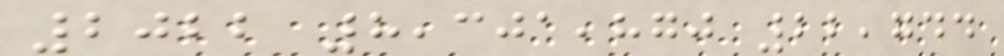2022 8,301,870 22,744
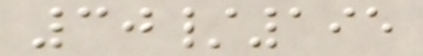30/195
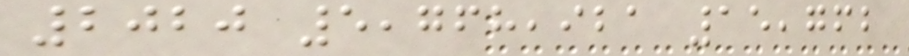2020 5,768,921 15,762
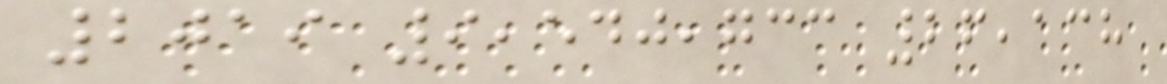2019 9,540,733 26,138
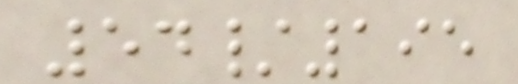54/195
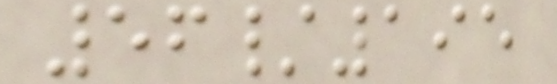56/195
